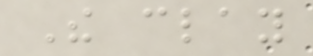The clay
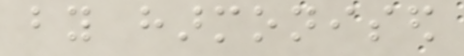by harmonised
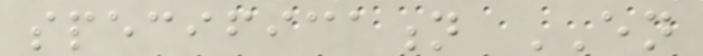specification EN
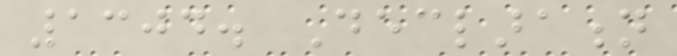1304. Declaration
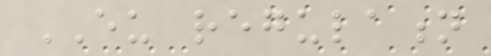EU regulation
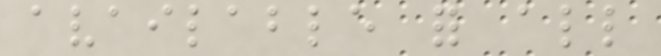available for all
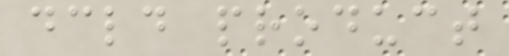declared product
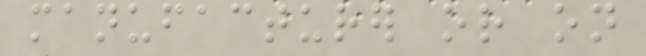manufacturer or on
